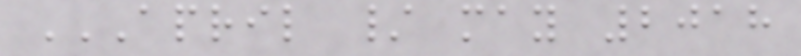APRIL / MAY 2018
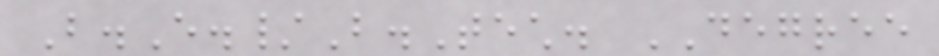B.E./B.Tech. DEGREE
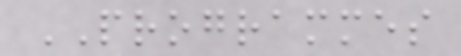PROGRAMMES
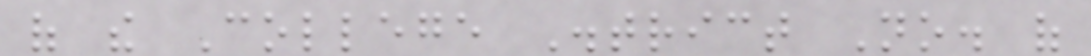of the College District No. of
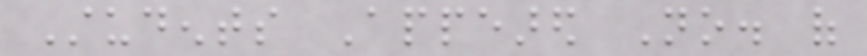Students Appeared No. of
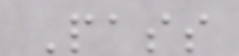Pass
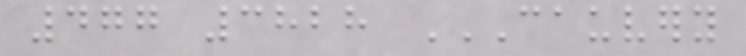477 3828 CAUVERY
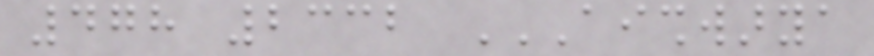478 2332 AISHWARYA
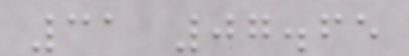31 07.65
